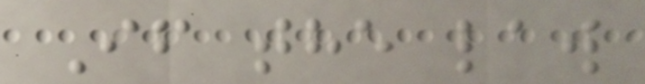If the law
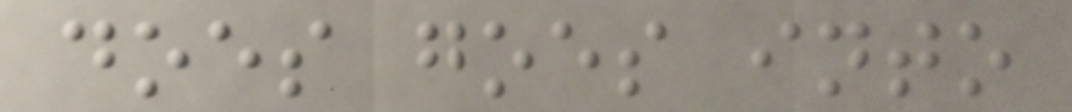does goes into
